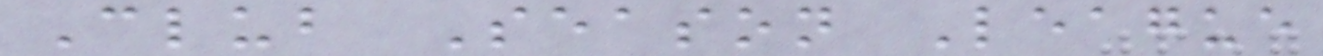Club Season League
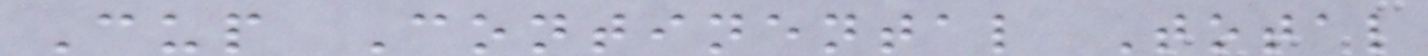Cup Continental Total
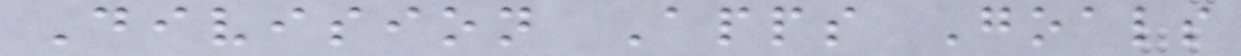Division Apps Goals
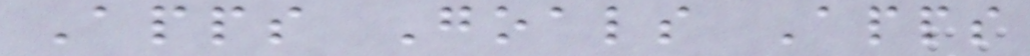Apps Goals Apps
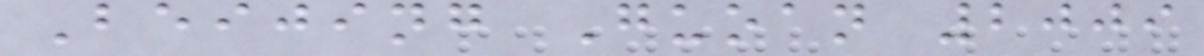Beijing Guoan 2009
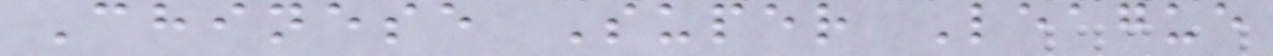Chinese Super League
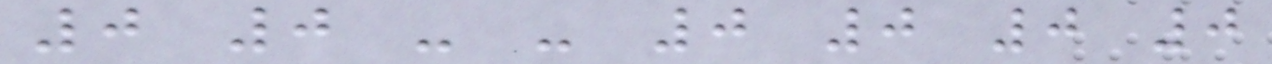0 0 - - 0 0 0 0
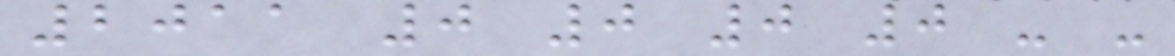2011 0 0 0 0 - -
